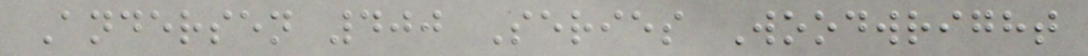Andersen 400 Series Woodwright
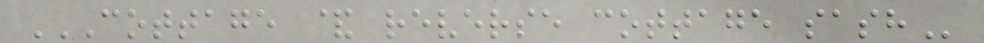COTTAGE & REVERSE COTTAGE SASH
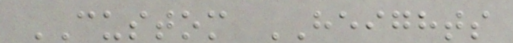CUSTOM HEIGHTS
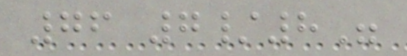76 7/8"
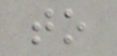to
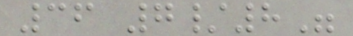36 7/8"
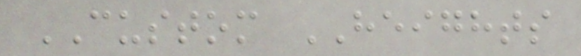CUSTOM HEIGHTS
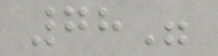78"
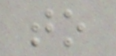to
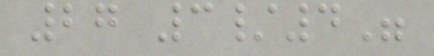27 3/4"
